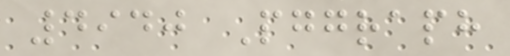4940 Pggraph
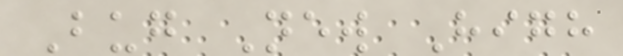Bug New High
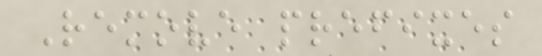Remove prefixes
